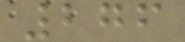276
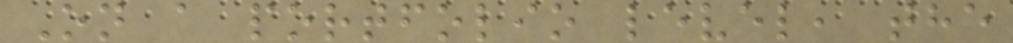On a portfolio level, the
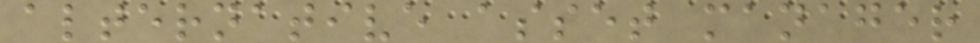alternative asset manager
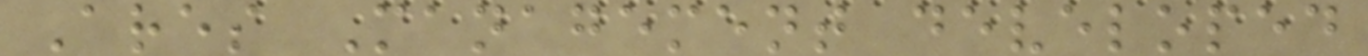Ares Management developed
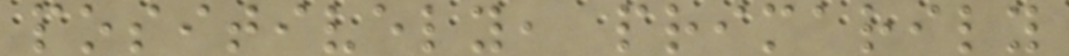positively, primarily
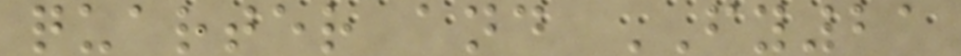quarter and FY21
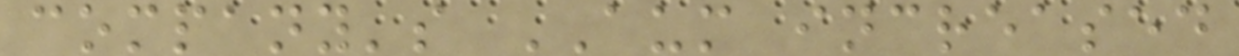company's AUM increased
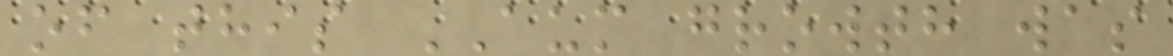of this AUM growth was
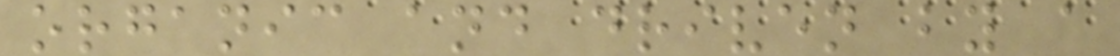organic and driven by a
